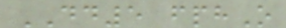DD5 fphO
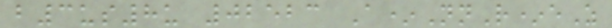b3us8u 02523 A*NnR*eZ
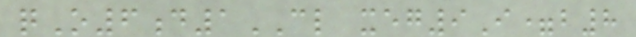qO6d1CL xeg9I=b8
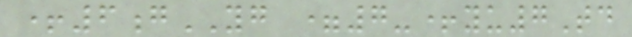+6gYG =7-+yu7Td
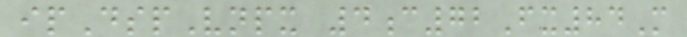ipDspVnpx 4c72Fx84M
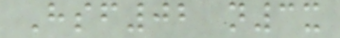Hsf02 n3x
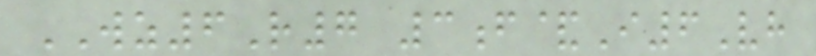WZ6R7 3f&I6Vh
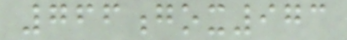766gox973
